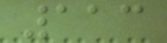113
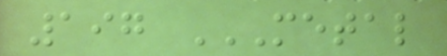197 METAL
